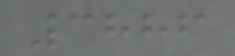3886
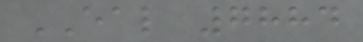EAL 7884
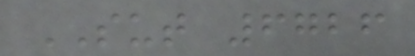SUT 6726
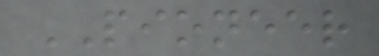PIONEER
